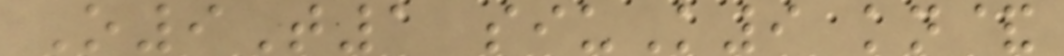O9T1 siuK9 kn&
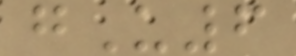gU6
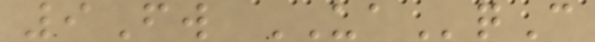9Fw UAqC
